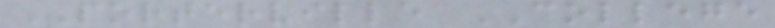PORTERVILLE COLLEGE
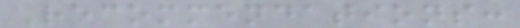Recommendations:
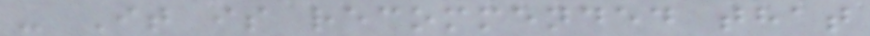- It is recommended that
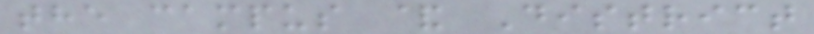the campus & District
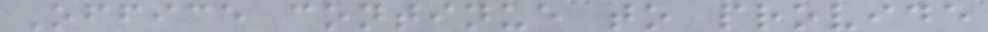Office continue to provide
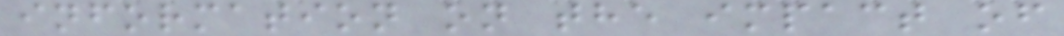information on the impact of
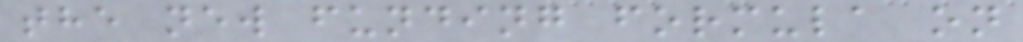the new funding formula on
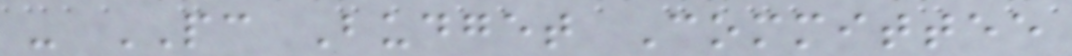- PC Budget Committee
